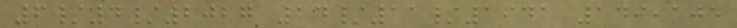6/4/2027 14/11/1941 149,105
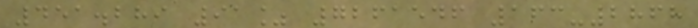451.289 91% 7261546 163-2868
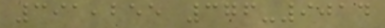391,255 376-9014
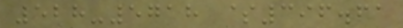528-5718 $396.61
